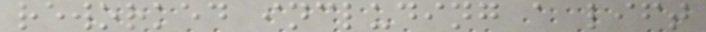reworked including a lift
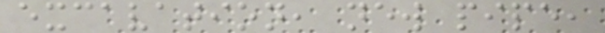excavation, new pipe,
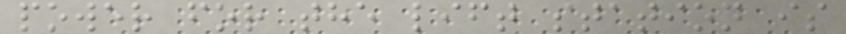power for the lift station is
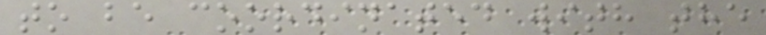to be coordinated with the
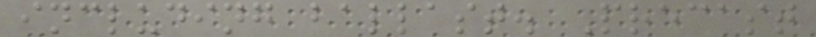including ballast. Precast
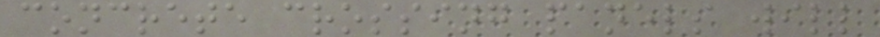concrete crossing panels will
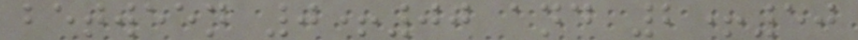between 0+00 and 2+50
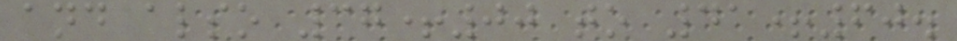and also 37+00 to 41+60.
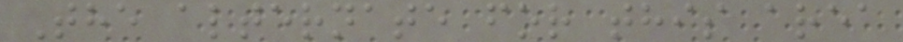The alternate for this area
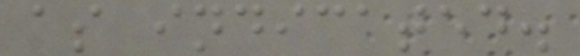as indicated.
